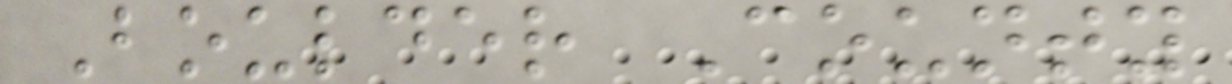Boulder County
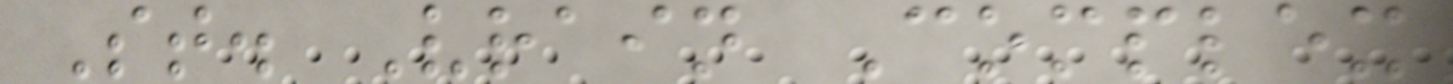St. Vrain Complex
